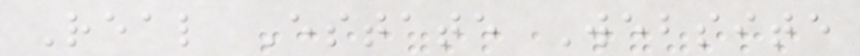Real Estate Website
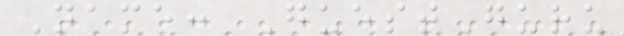Name: GuestGuru
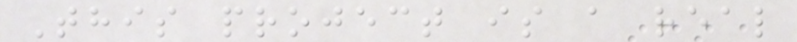This project is a real
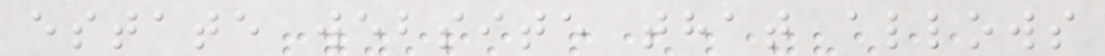estate website that allows
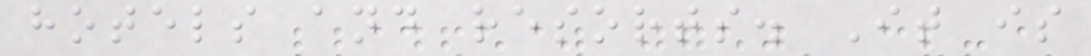hotels and resorts. It is
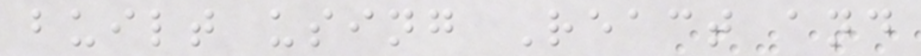built using React and
